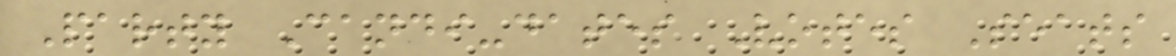Party Candi-dates Votes Seats
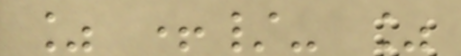% +/- %
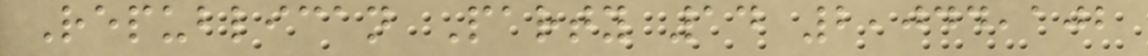Republican Party 14 2,044,102
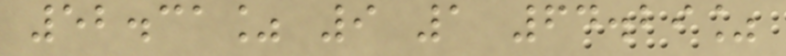52.31% 9 1 64.29%
